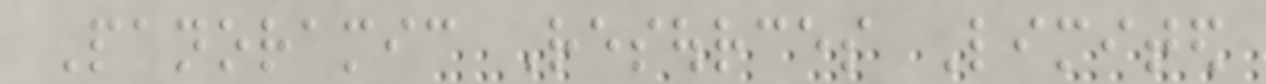Panoramic Resources Limited
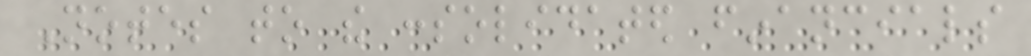Notes to the consolidated financials
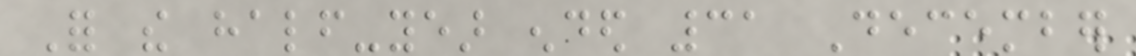For the half-year ended 31 December
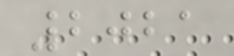2021
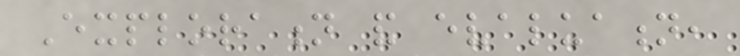Exploration and evaluation,
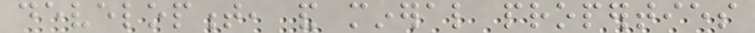development, and mineral properties
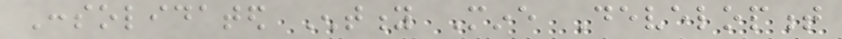Consolidated Entity Mine Development
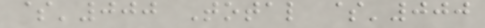$'000 Total $'000
